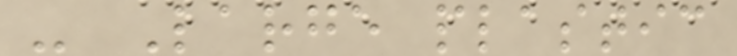- Large plastic
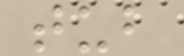tub
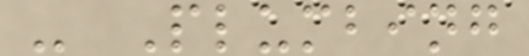- Plumbing
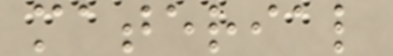material
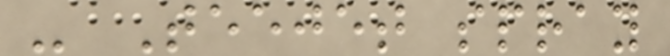- Teejet spray
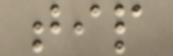tip
